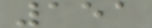151
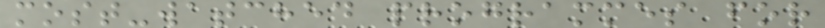most-watched programmes for
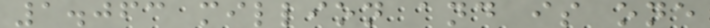1.063 million and is one
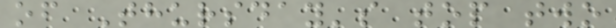of Thursday's top two
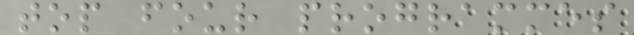top four programmes
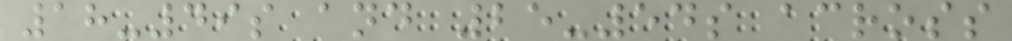18-49s and 25-54s across
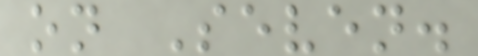on Seven.
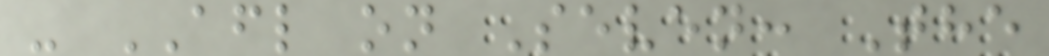- AFL on Seven: The
